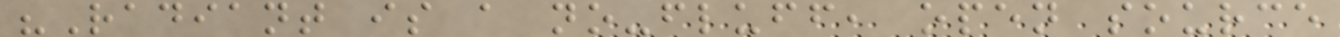"Radiant is a no-fluff, open source
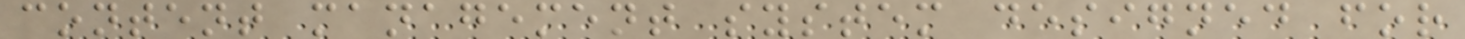content management system designed for
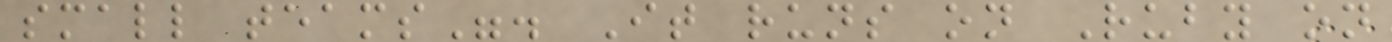small teams". It runs on Ruby on
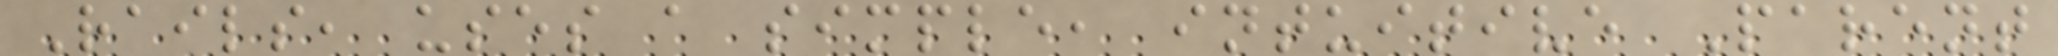Rails, uses a simple, intuitive Parent
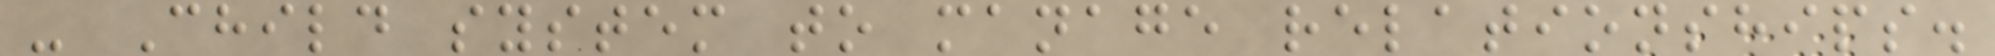- Child system to manage relationships.
